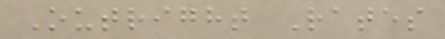Outright Rates
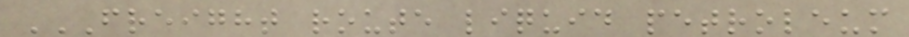FREIGHT ROUTE LIQUID PETROLEUM
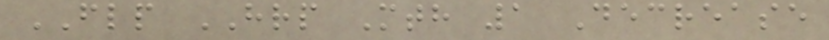FLP HRP Mth 1 Decrease
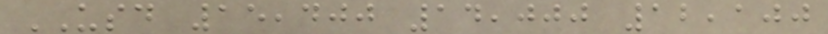USD 15,400 14,000 12,100
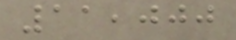11,000
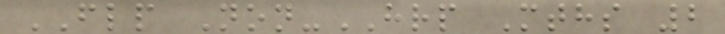FLP Non-HRP Mths 2
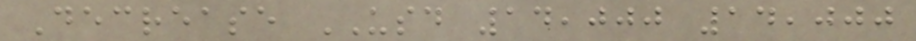Decrease USD 14,000 14,000
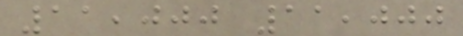11,000 11,000
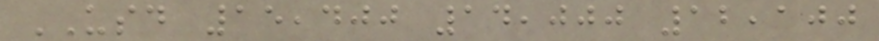USD 15,400 14,000 12,100
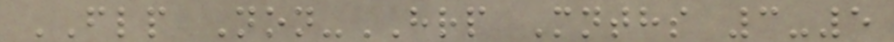FLP Non-HRP Mnths 3-5
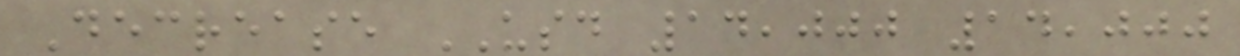Decrease USD 14,000 14,000
